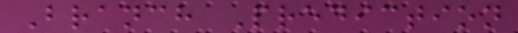Branch Prediction
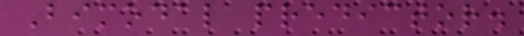Bimodal predictor.
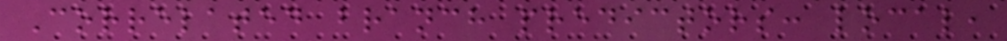Correlated branch predictors: local,
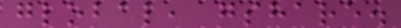global, gshare.
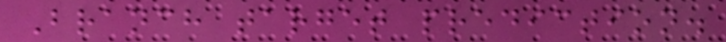Branch target prediction.
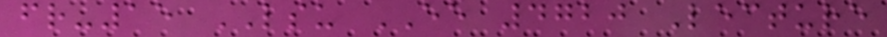fr-15 LSU EE 4720 Lecture
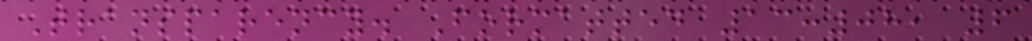Transparency. Formatted 13:08, 6
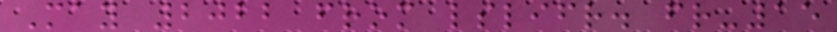May 2022 from lslifr. fr-15
